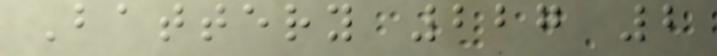Battery 227 2
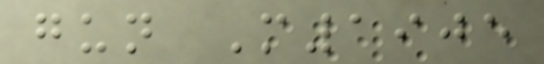gun M1905
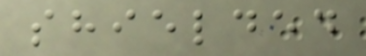shielded
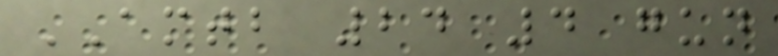AMTB 24 4 gun
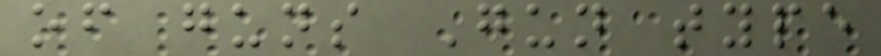of guns Gun type
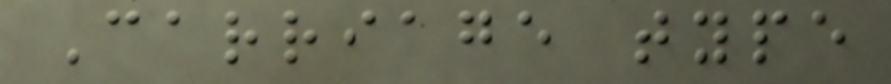Carriage type
